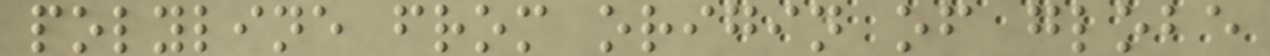polyline from origin of globe
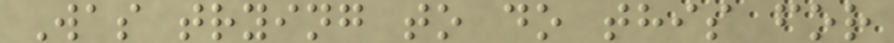Was trying to do this for
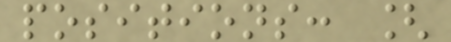positions: [
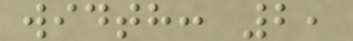width: 2,
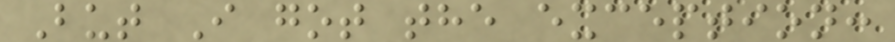But I got the exception:
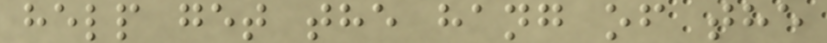help get the hang of the
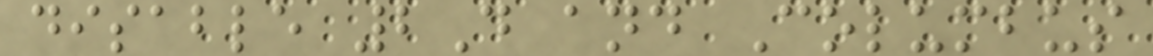disable 2D and Columbus
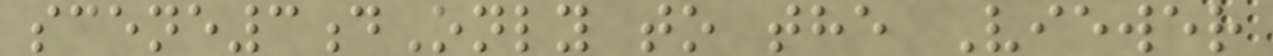scene3dOnly to the Viewer
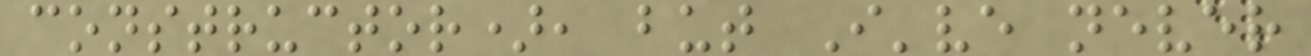constructor), but I've never
